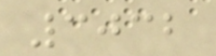3032
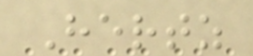Hertz
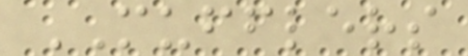MUFFLERS
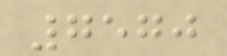7570
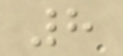8
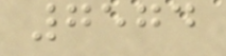7574
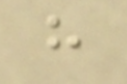h
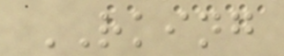RKING
